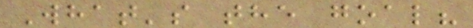What's the goal?
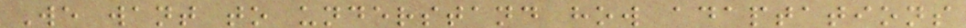We want to understand how adaptations
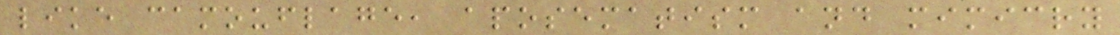like camouflage, aposematism and mimicry
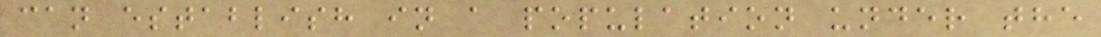can establish in a population under the
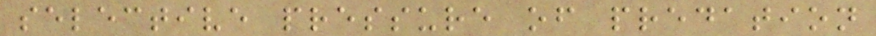selective pressure of predation
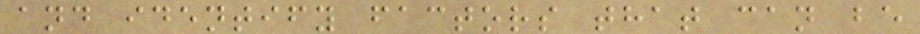and identify factors that can be
